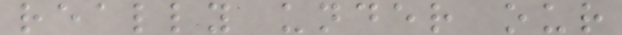really under our
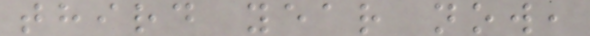third year now,
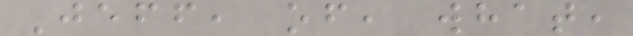Jeff, of, what,
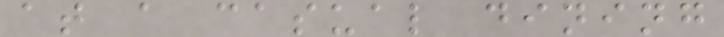at a casual dining
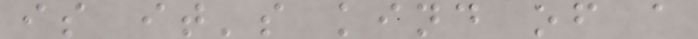is it's kind of a
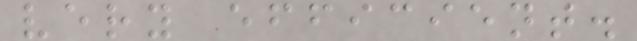very efficient.
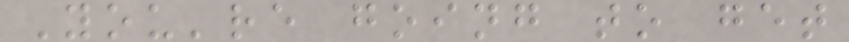You're going to get
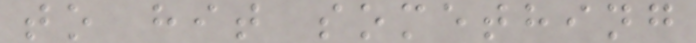to hit something
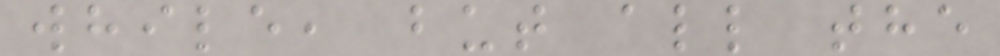while, but all the
